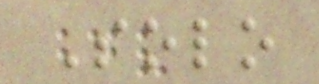Solo
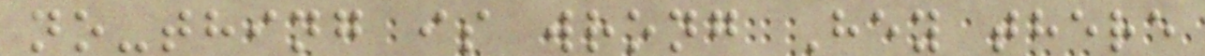no-thing is wrong Hey there
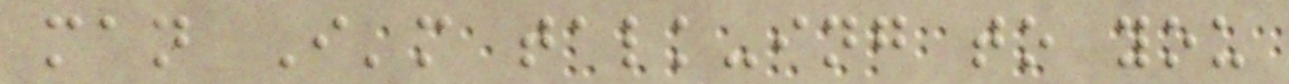man I'm talk-ing to you
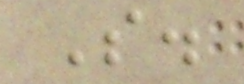S.
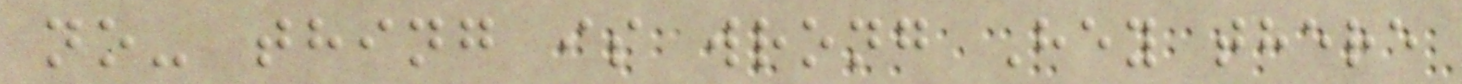no- thing is wrong Hey there
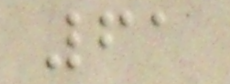61
